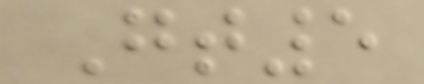Gt5
